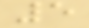5
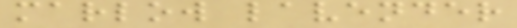marlow lavender
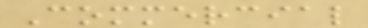Commercial
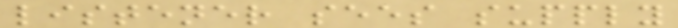listener sees supply
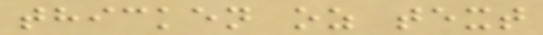thicken oz text
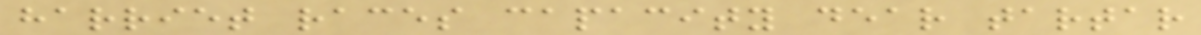harriet races capacity dear tartar
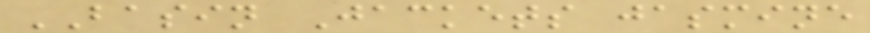BASIN Jackets jasmine
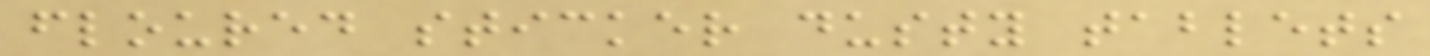floured sticker dusty tablets
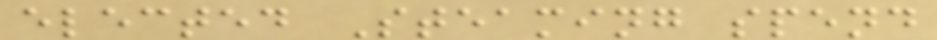elected Steaming spend
